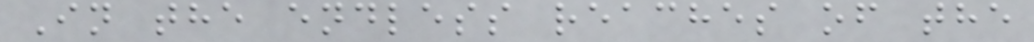In the endless reaches of the
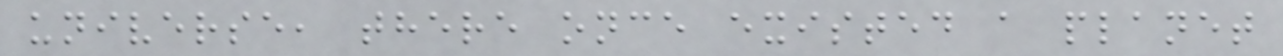universe, there once existed a planet
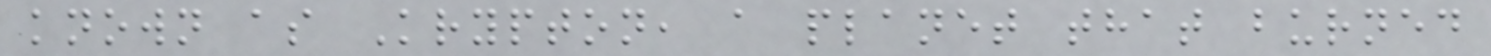known as Krypton, a planet that burned
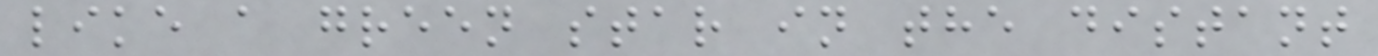like a green star in the distant
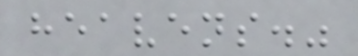heavens."
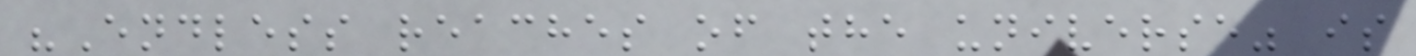"Endless reaches of the universe" is
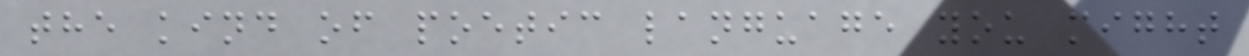the kind of poetic language you might
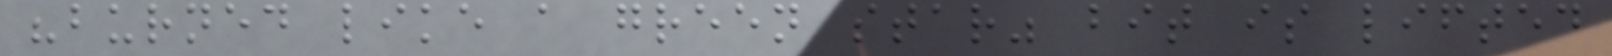"burned like a green star" bit is lifted
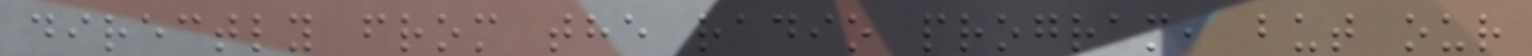directly from the radio program, but our
